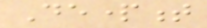Department
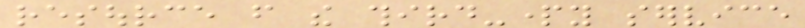resource from the third-party service
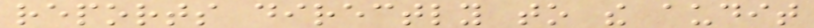reports directly to the audit
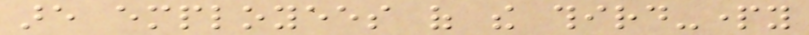are employees of the third-party
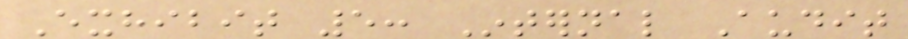Exhibit 5: Internal Audit
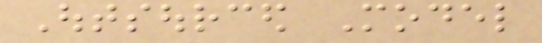Outsourced Model
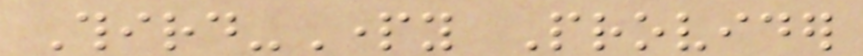Third-Party Provider
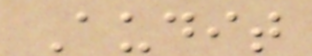Audit
